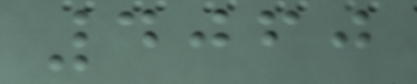4060
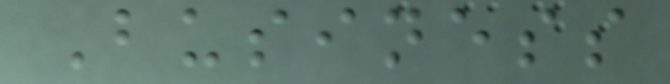Business
